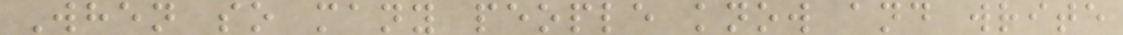When so many people know and write
